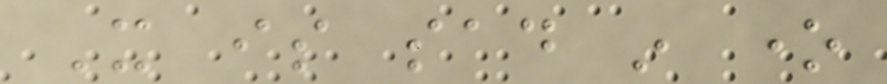It is sad in one
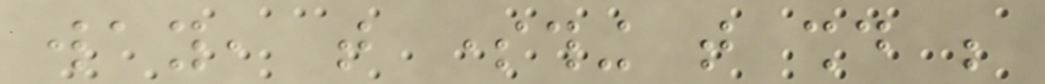way, that something that should be
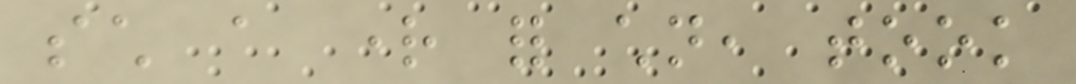such a right for children, took
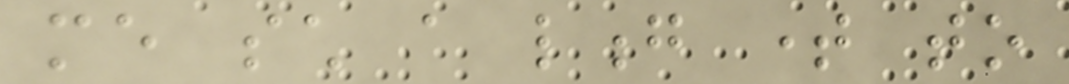me such a long time to
